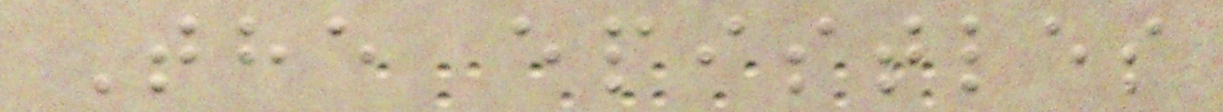The epistles
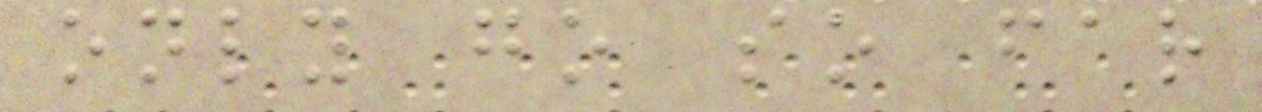only go so far
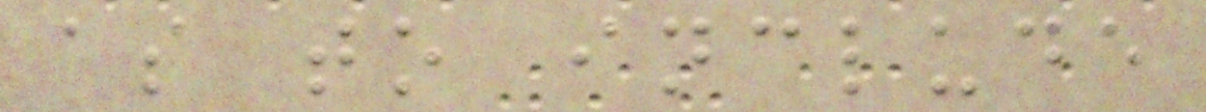as to include
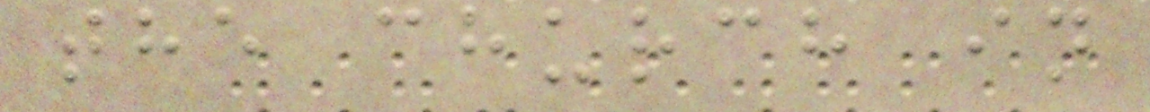the church in
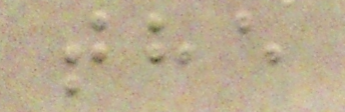the
